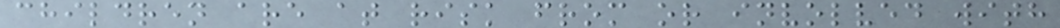children are at risk from or involved with
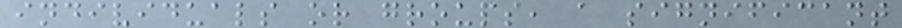individuals or groups, a significant
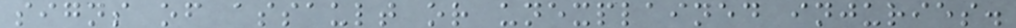signs of assault or unexplained injuries.
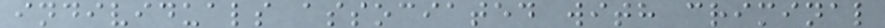individuals associated with criminal
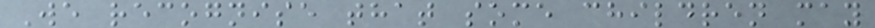We recognise that some children may
